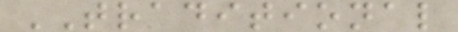TRADITIONAL
